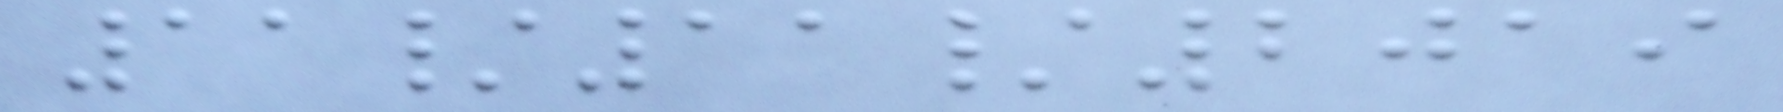11/11/2019
